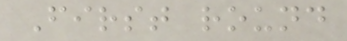First round
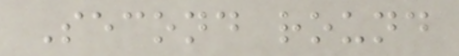Second round
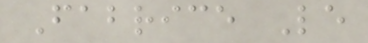Fabrice Le
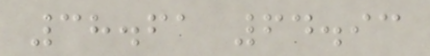38.61 64.93
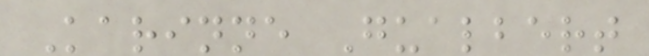Karinne Gualbert
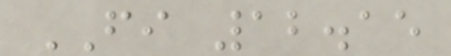FI 12.15
